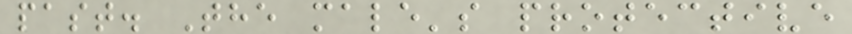past. The male's protective
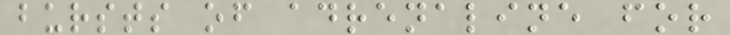bursts of adrenaline for
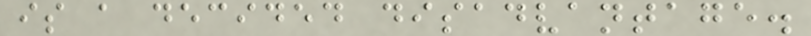is a decided disadvantage.
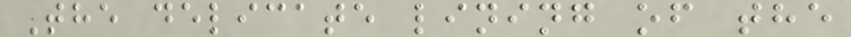The delicate lining of the
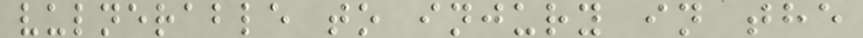vulnerable to injury in the
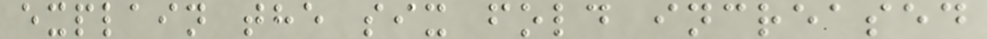explain the six fold increased
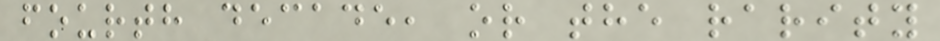fourth decade, or the rarity
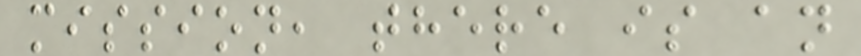mission, there is an
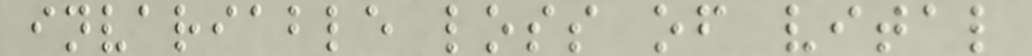invariable loss of vital
